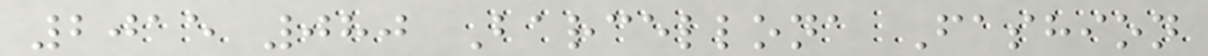2015 080 Barcellona Fashion
